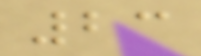23
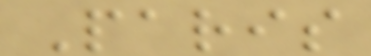Paris
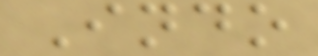Indo
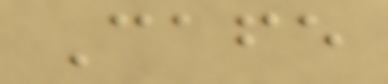Cafe
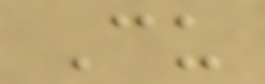Cu
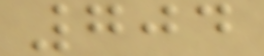704
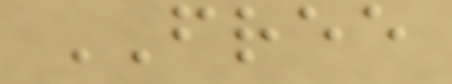FREE
